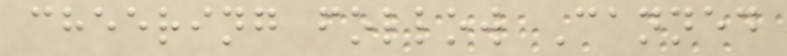cheering follow Canned
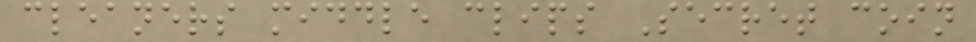cleaners middle clips Secret coin
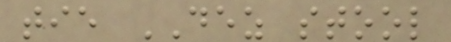tie DEZ stool
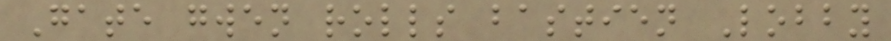Gate gwen rolls bastien Lobby
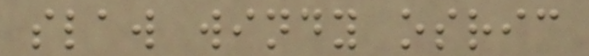slaw windy osric
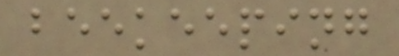beekeeping
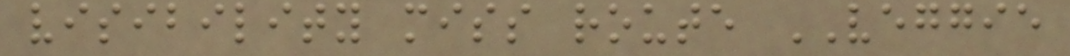visibility miss route VEGGIE
